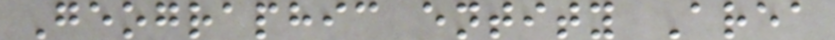Geographic entity Area
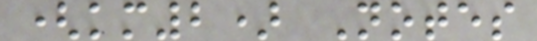(km2) Notes
